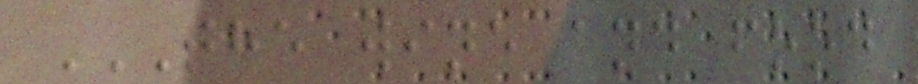THE WINE AND FOOD
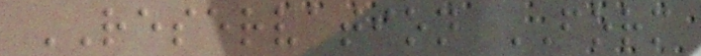RESERVATION FORM
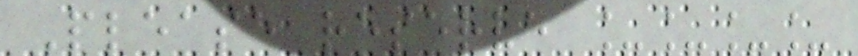Please reserve ____
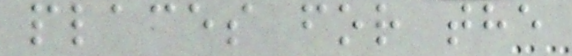places for the
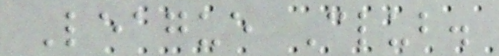League Club.
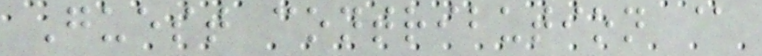Guest contribution @
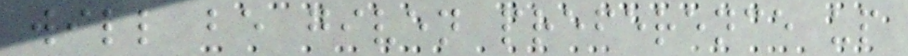will be given preference up
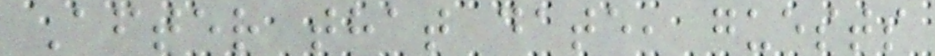After that date, guests
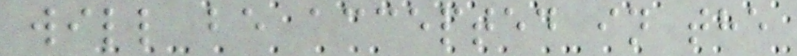will be accepted in the
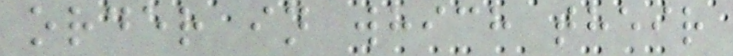order in which their
